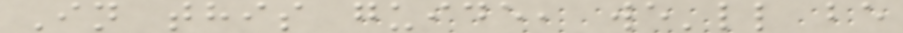In this guide, we'll be
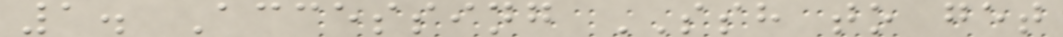1. Accessing SSH to get
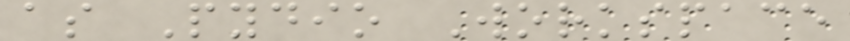as Pydio Workspace
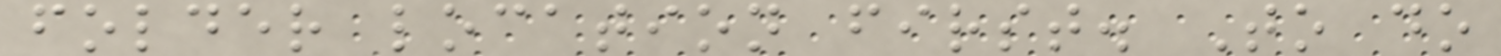folder location first. To do
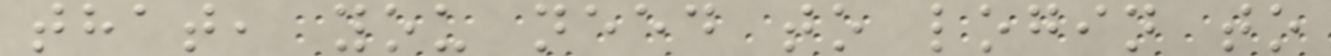that, you need to login to
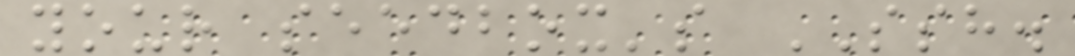your seedbox's SSH.
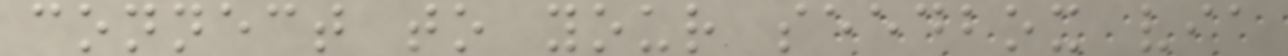connect to your seedbox via
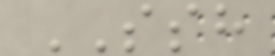SSH
